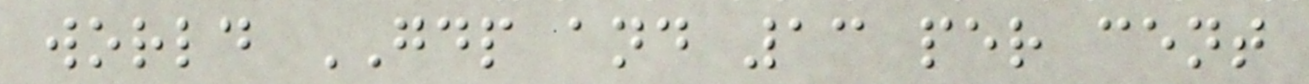world GDP and 13 per cent
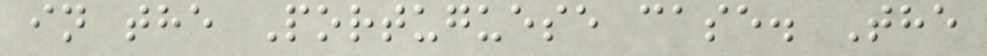in the Portuguese case. The
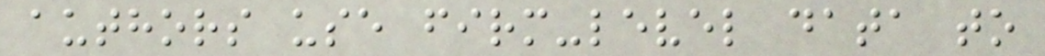authors use firm-level data to
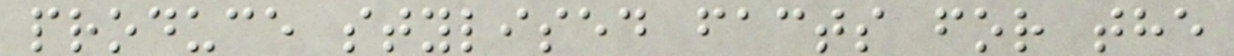produce stylised facts for the
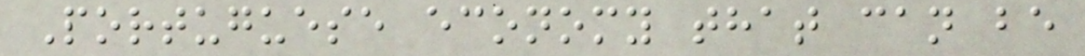Portuguese economy that can be
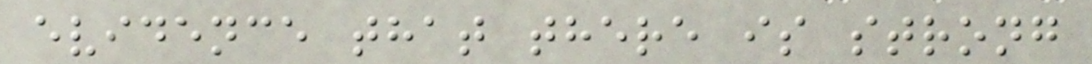evidence that there is strong
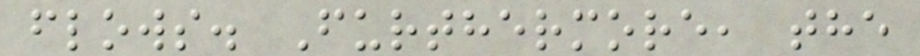flows. Furthermore, the
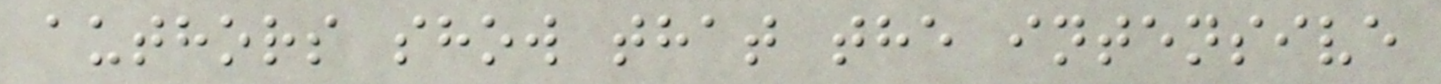authors show that the intensive
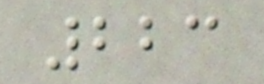223
